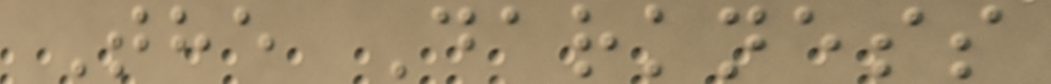The Darkness
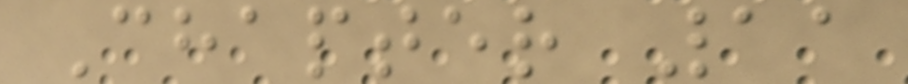Chapter 11
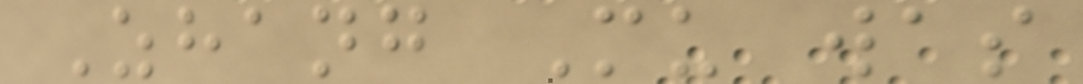Zhang Mu was
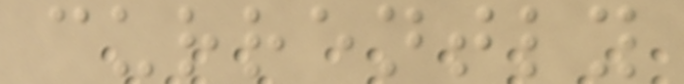currently
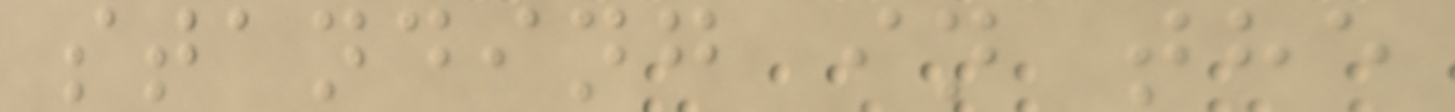standing in the
